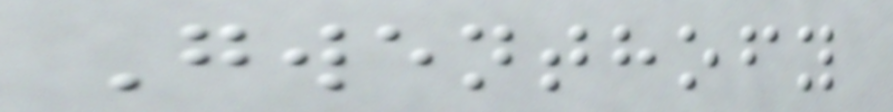Gwenthofy
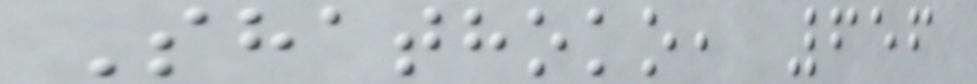Shathoko, 656
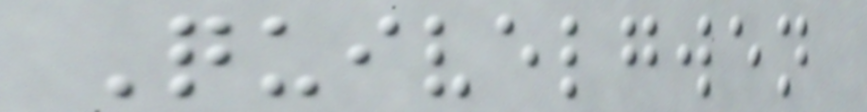Quivelgwen
